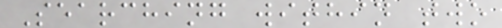Searching within two
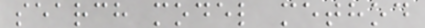search model method
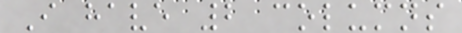I have 2 columns
